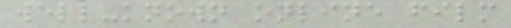well-known online film
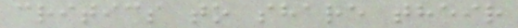critics to share their
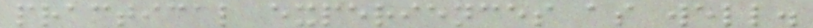practical experiences as well.
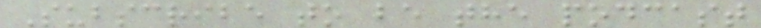Subscribe to be the podcast
